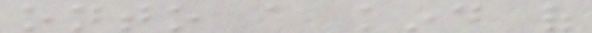onto a kind of
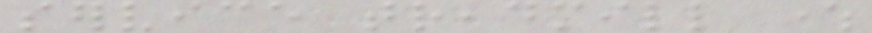service treadmill where
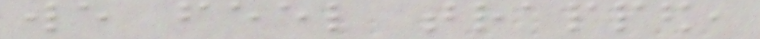we feel trapped,
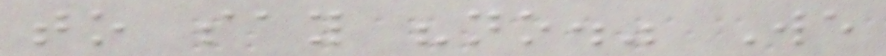to say "no." We
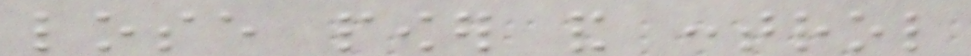lose power and control
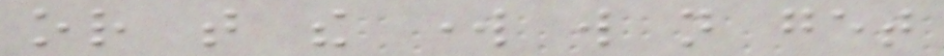or that the work will not get
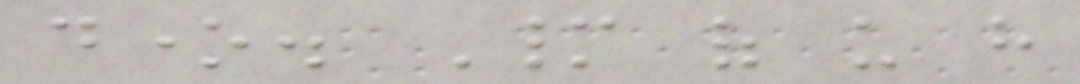done. Many of us have
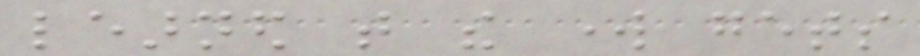learned that the work gets
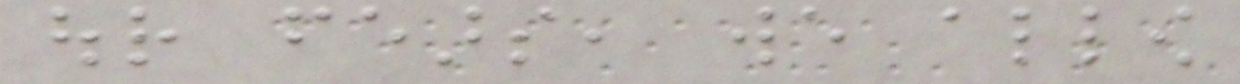our fears, we allow
